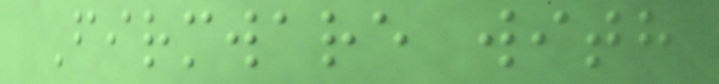Firmware with
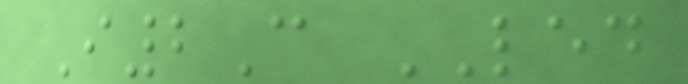I2C LED
